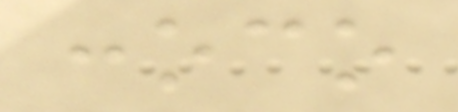conoco
